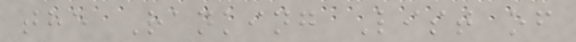the Ranking List of
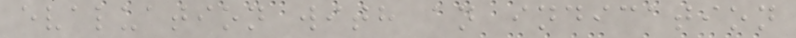evaluation with an indication
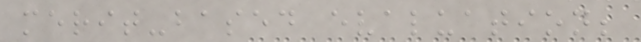merit-based evaluation;
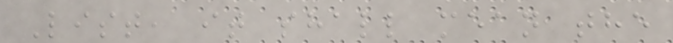List, it shall mean the
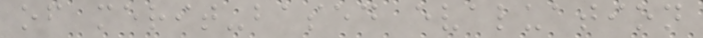of merit-based evaluation
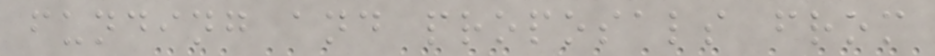funding and proposals from
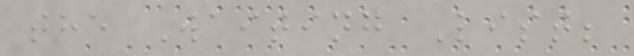the Waiting List;
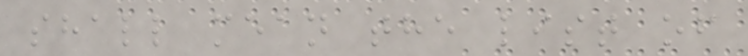shall mean the list of
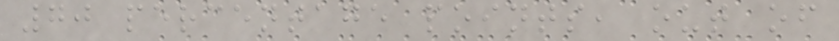70 percentage points, out of
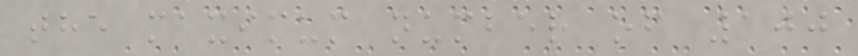the maximum number of 100
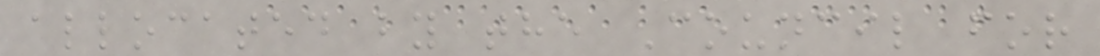allocated by the Council for
